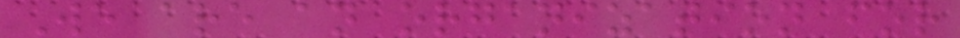We are an organization for
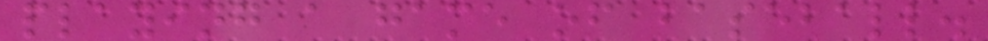playing a game of baseball.
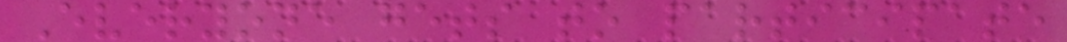Everyone gets to participate
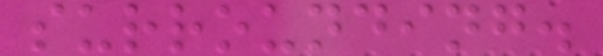surrounding.
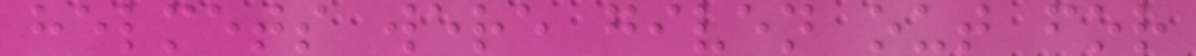helmets were given out for
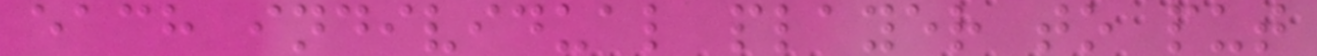each individual player to put
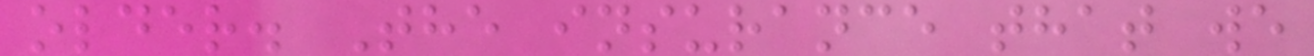older. The insurance that we
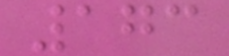173
